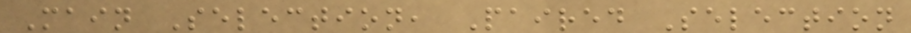Main Selection, Paired Selection
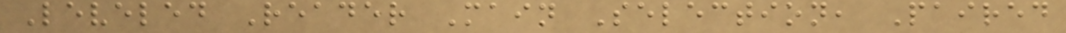Leveled Reader Main Selection, Paired
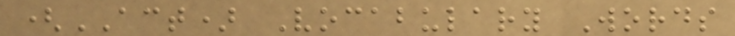(ACT) Vocabulary Words
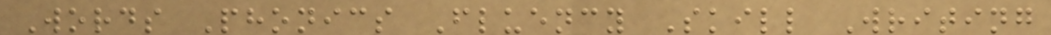Words Phonics Fluency Skill Writing
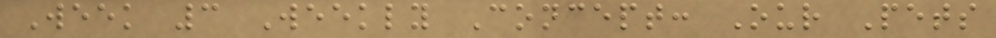Week 3 Weekly Concept: Our Pets
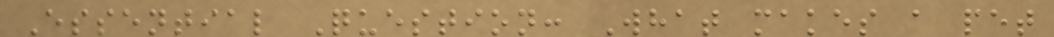Essential Question: What makes a pet
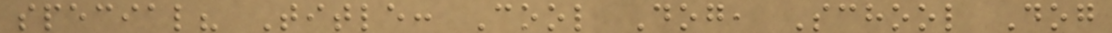special? Title: Cool Dog, School Dog
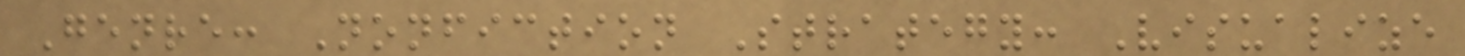Genre: Nonfiction Strategy: Visualize
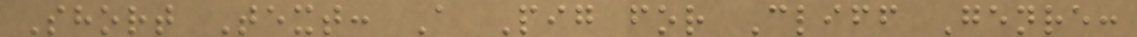Short Text: A Pig for Cliff Genre:
